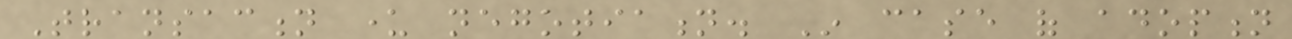Transaction under negotiation. In case of adoption
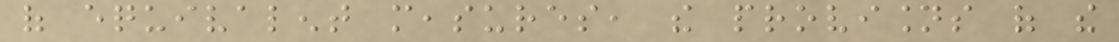of equivalent measures, the provisions of the
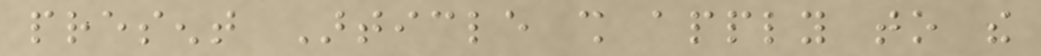present Article shall apply to the
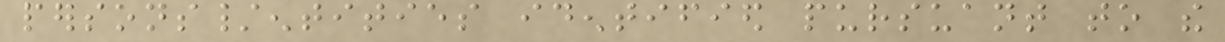persons/entities identified pursuant to the
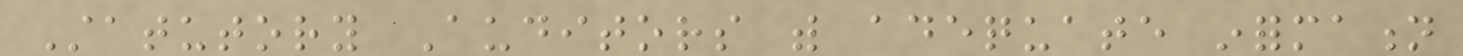Statutory Auditors with adequate information
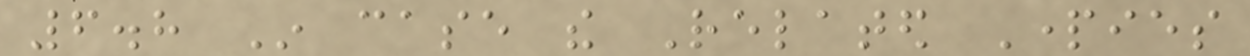6.8 In case the Related Parties
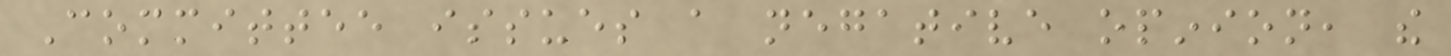Committee issues a negative opinion, the
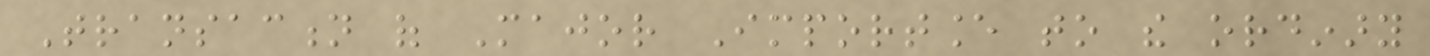Transaction of Major Importance to the ordinary
